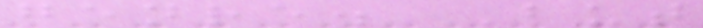genre. But
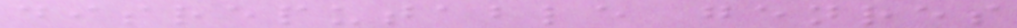disreputable genres
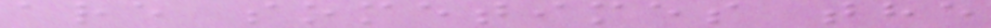are sometimes the
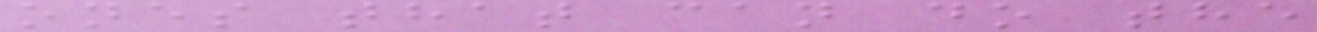ones that can do the
